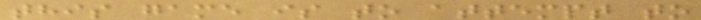this game is to attempt to
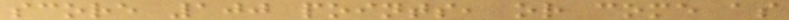score 100 points, or come as
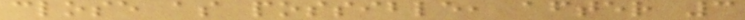close as possible, after 3
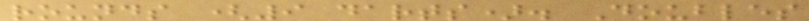rounds (9 darts). Doubles
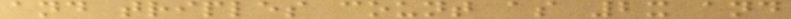and triples count as 2x and
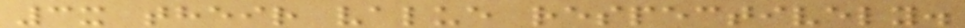3x their value respectively.
